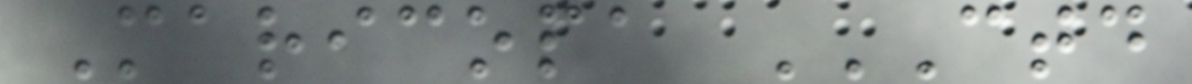Maricopa CTD
